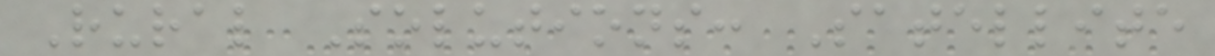Rural Solutions: Satellite
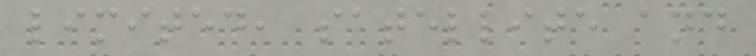limited, satellite and
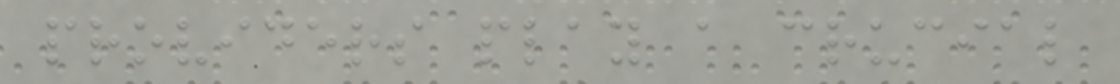providers play a crucial
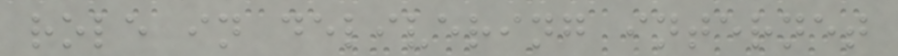role in delivering internet
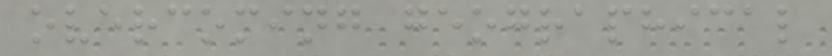overcoming geographical
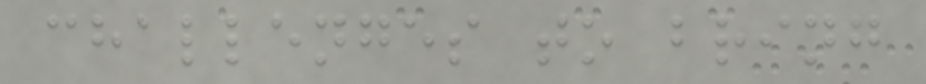challenges to bring
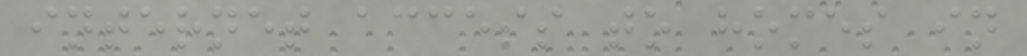internet access to homes in
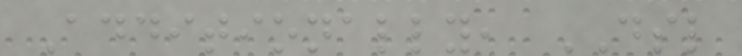Additionally, DSL
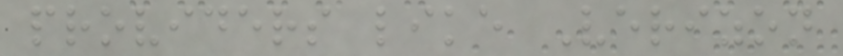providers like Verizon
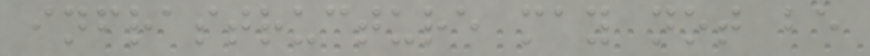infrastructure may not be
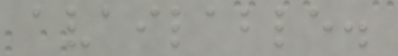available.
